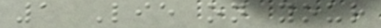1 Lie on your
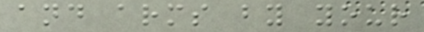and arms by your
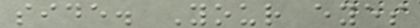side. Your eyes
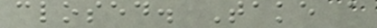closed. Take a
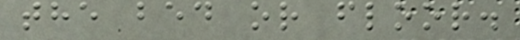the bed or floor.
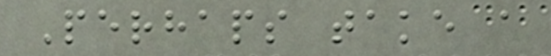Perhaps take a
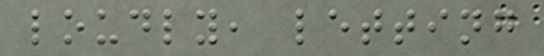loudly, letting
